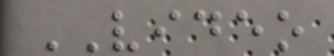VIDEO
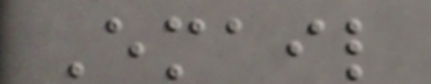Email
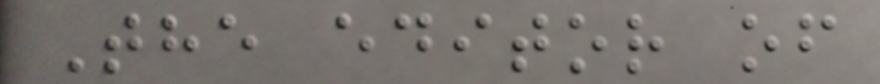The editor of
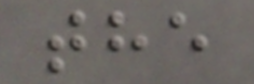the
